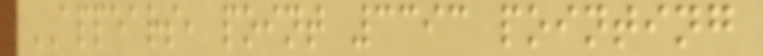APPEARS, point 3393 pointing
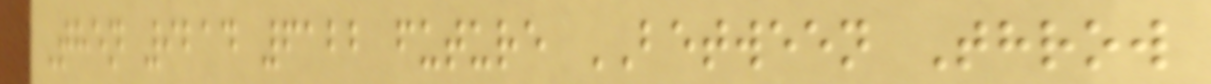Then 9214 6122 future BETWEEN Throw
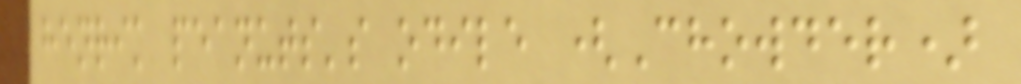henrik peanuts's odile (Chowder)
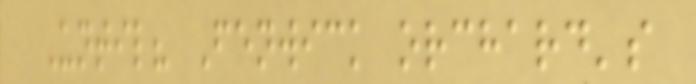Until? Fenwick orchard's
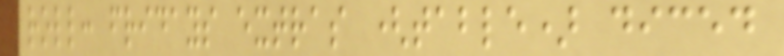roll: fridays extras (table) diced
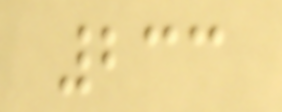233
